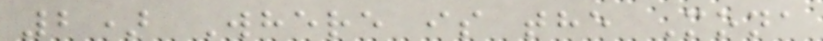2) Where is the Mona
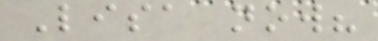Lisa now?
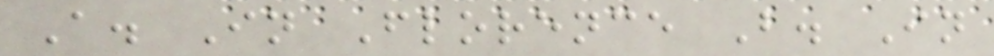A. In Florence B. In
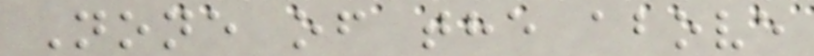None of the above
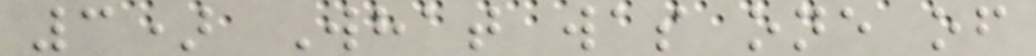3) What was one of
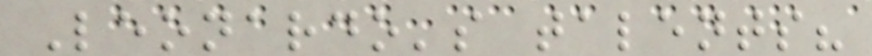Leonardo's talents?
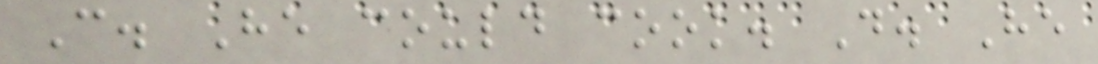C. He could cook. D. He
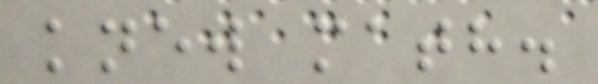knew math.
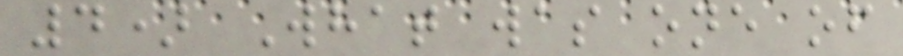4) What was one of
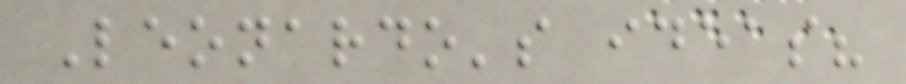Leonardo's ideas?
